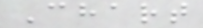Chart
